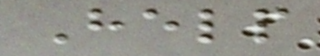Help
